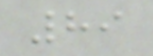89
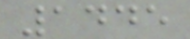1445
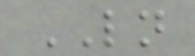LN
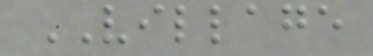VILLAGE
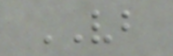VB
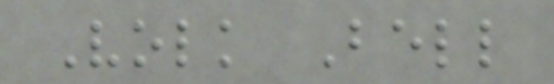Volk Bell
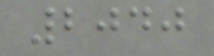2040
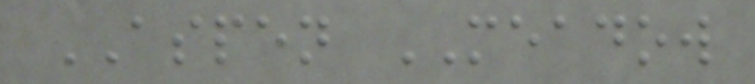ASPEN MEADOW
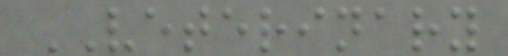VETERINARY
